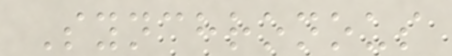Synchronous
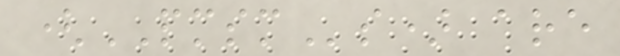(PMSMs) are
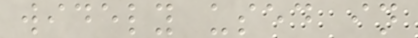widely used in
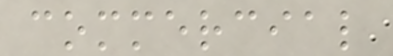commercial
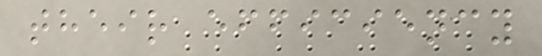their efficiency
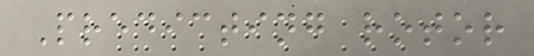Predicting rotor
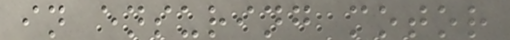in ensuring motor
